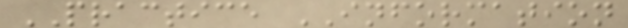PRACTICE INFORMATION
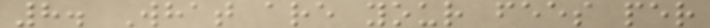8. What are your fees per
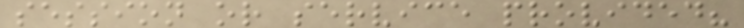session or service provided?
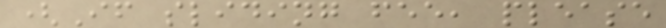(If sliding fee, please
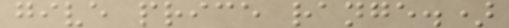give price range.)
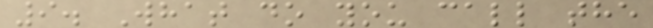9. What do you call the
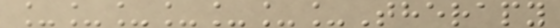_______Therapy
